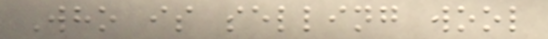Who is selling wool
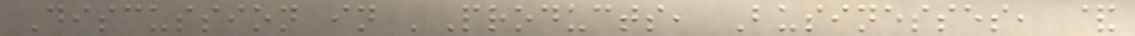Discussion in 'Products, Businesses, &
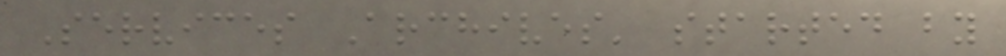Services Archives' started by
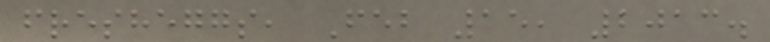fresheggs, Feb 15, 2013.
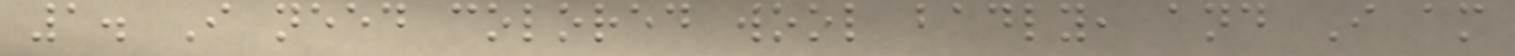1. I need colored wool badly, and I am
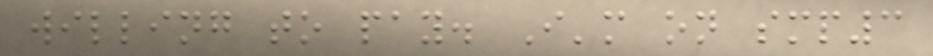willing to pay. I'm on smp3
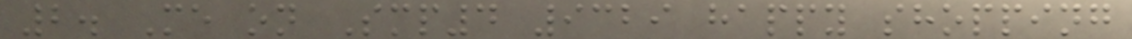2. Me on Smp4 9329 happy shopping
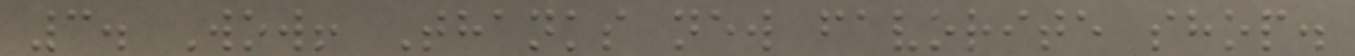3. Wow! Thanks new favorite shop.
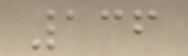136
